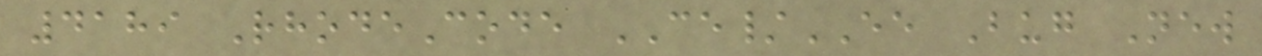4189 RhodeCode CE/EE Bug New
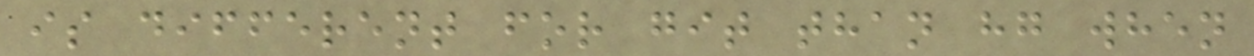is different for git than hg when
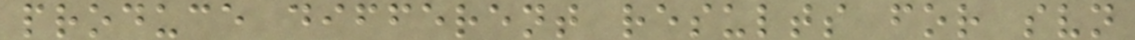produce different results for svn
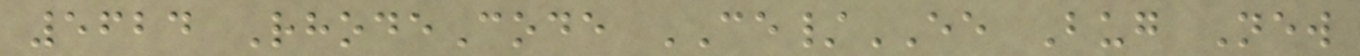5624 RhodeCode CE/EE Bug New
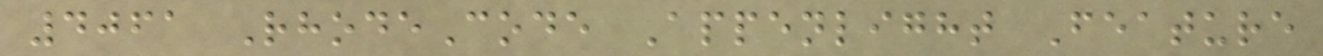4061 RhodeCode Appenlight Feature
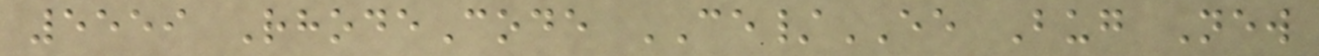5559 RhodeCode CE/EE Bug New
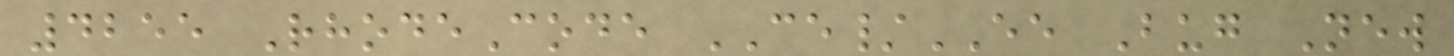4255 RhodeCode CE/EE Bug New
